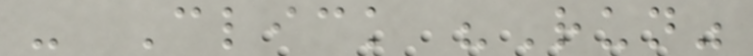- Click "Run"
